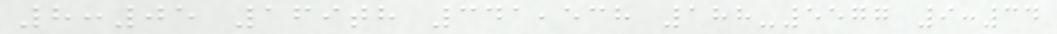8:05 169th 341,538 188-5577 9:34
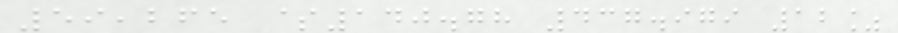59,265 $140.78 437.979 12%
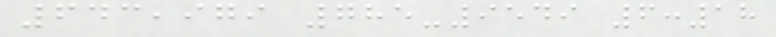643,979 785-9549 6:18
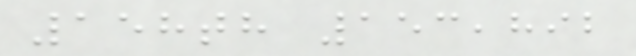158th 153,892
